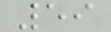59
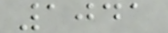1041
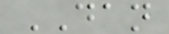DAN
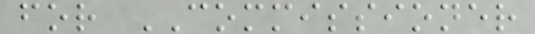for COMMISSIONER
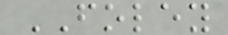FOLEY
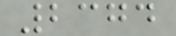2374
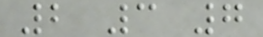2 3 7
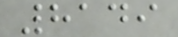8149
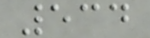534
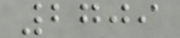2709
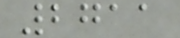2711
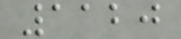1120
